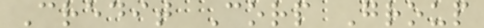Credit Corp Group
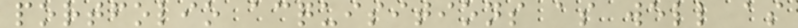portfolio acquisitions as well as
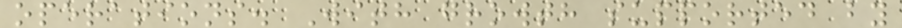operations. With growth supported by
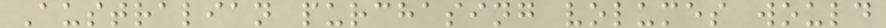Australian purchasing volumes would
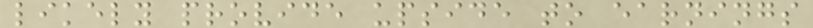likely provide upside to earnings
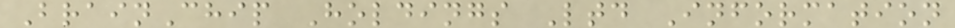BrainChip Holdings Ltd Information
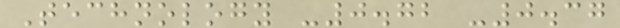Technology -0.72 -0.37
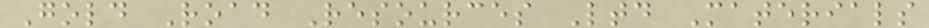Gold Road Resources Ltd Materials
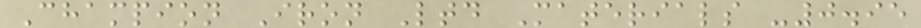Champion Iron Ltd Materials -0.95
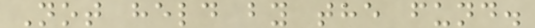Not held by the fund.
